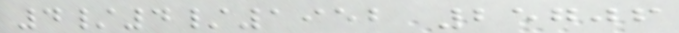4/4/1952 25706
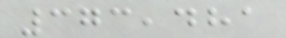373,481
